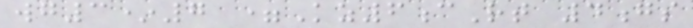wg3*7 =Kz6cRt 4gs
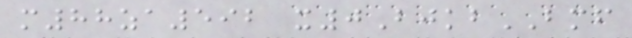m88za592 x0BjkbBMF
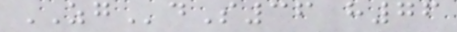ZGdS36 h76
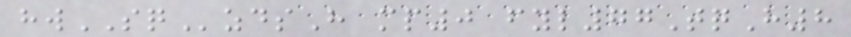hwSQzdsH mp0 fyl77TqH8
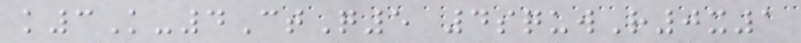k3K-4CtQ5 4squwR0x1
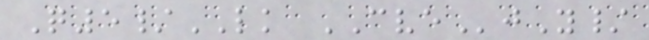Q5/LK CVEjY/
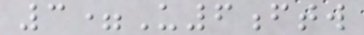3=U6ftw
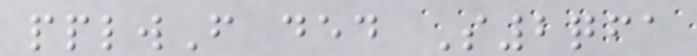pplwF ded S2qfa
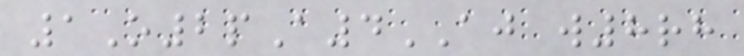1O2pA4AJ w8rh
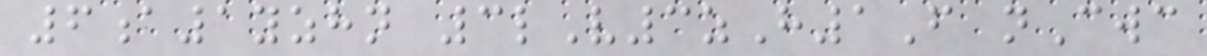6a1yzhn 3lV3zH1F nCwc
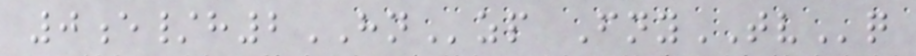0e/h2HNzp FnyTVq
